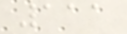111
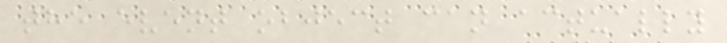the event object can actually
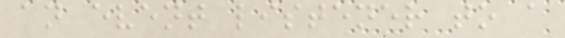an event listener to a
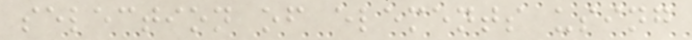selection of elements using
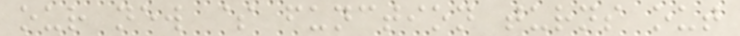our new $ function turns out
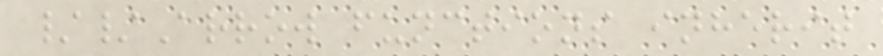//Arrow functions inherit
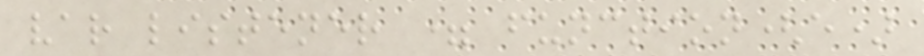var listener = function(e)
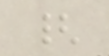{
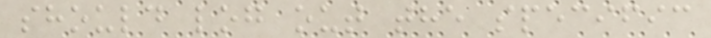should log out the specific
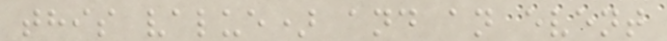this value) and an event
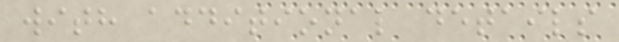with additional details
